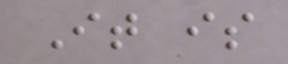It is
